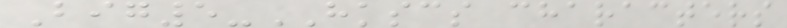Big5-HKSCS characters
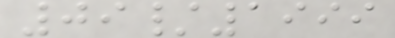09/1999
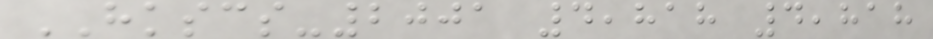HKSCS-2001 4,818 4,818
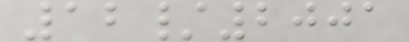12/2001
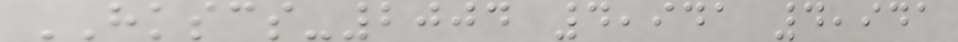HKSCS-2004 4,941 4,941
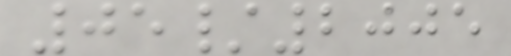05/2005
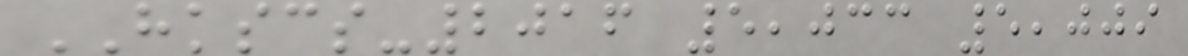HKSCS-2016 5,033 5,009
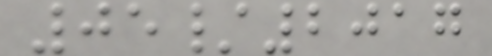05/2017
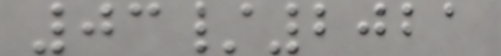03/2021
